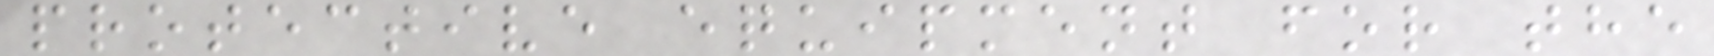protective equipment for the
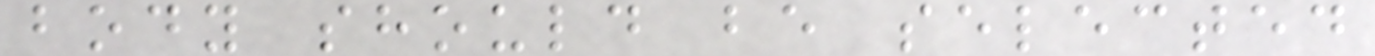body should be selected
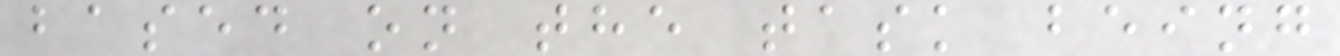based on the task being
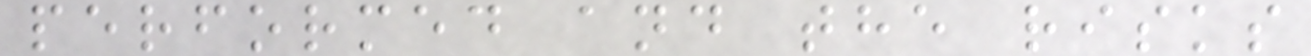performed and the risks
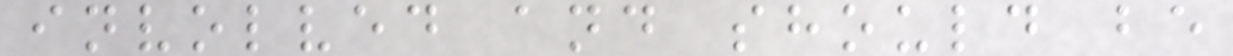involved and should be
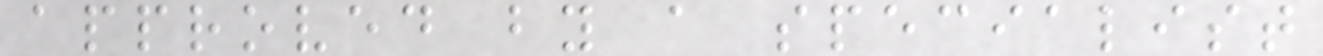approved by a specialist
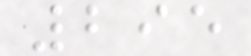295
